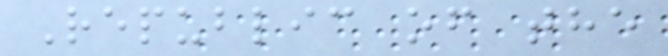Republic of the
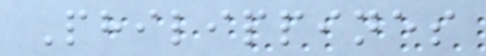Philippines
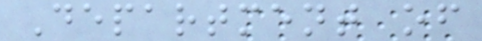Department of
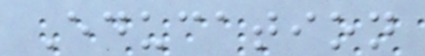Education
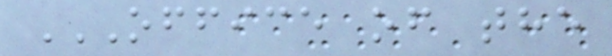OFFICE OF THE
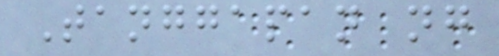Tanggapan ng
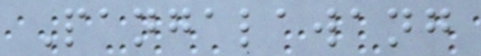Pangalawang
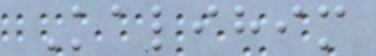Kalihim
